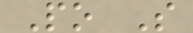Po S
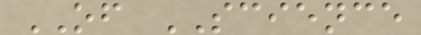OF SCIENCE
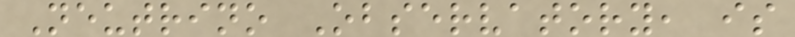Neutrino Observatory, is
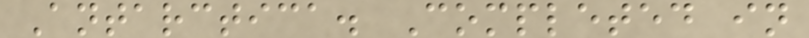Antarctica. Completed in
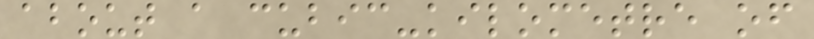about a cubic-kilometre of
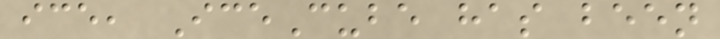ice, IceCube has been
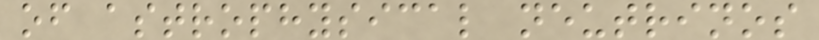of astrophysical neutrinos
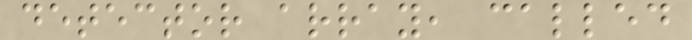detector array, called
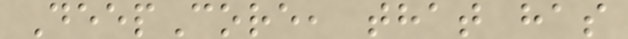DeepCore, that has
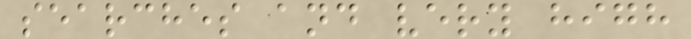searches and very high
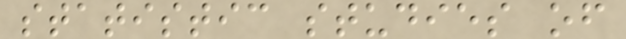statistic studies of
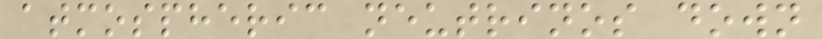atmospheric neutrinos down
